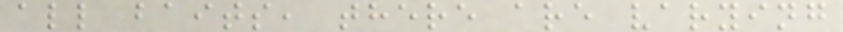all baits, there are varying
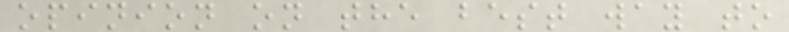opinion on the best way to
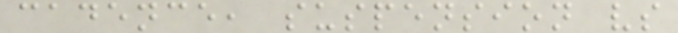cadence, suspension vs
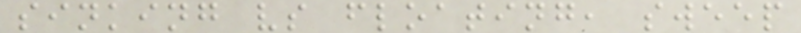sinking vs floating, sweep
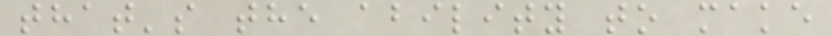that's the ability to make
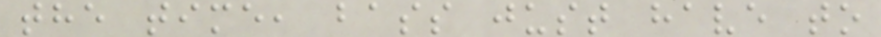the time, bass just have to
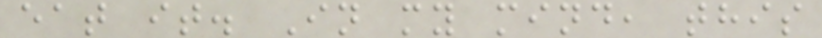eat it. In my mind, this
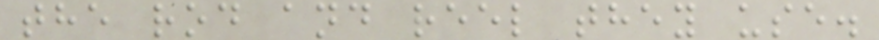the rod and reel they use.
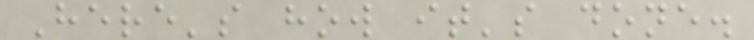Here's how it's done.
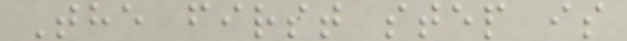The first step is
